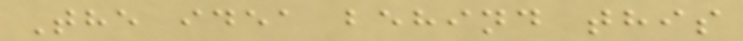The idea behind this
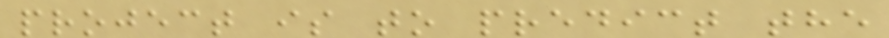project is to predict the
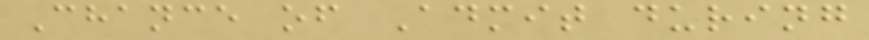Chance of Admit during
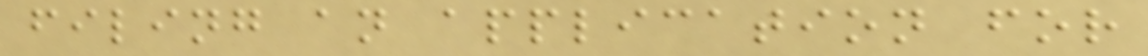filing an application for
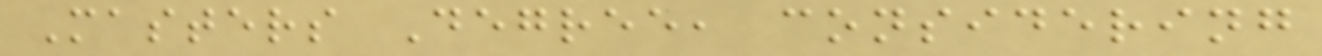Masters Degree, considering
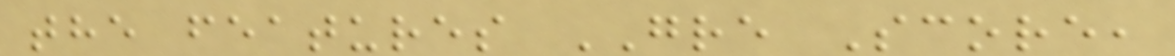the features GRE Score,
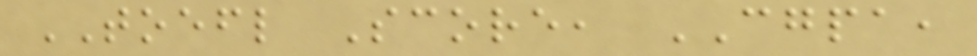TOEFL Score, CGPA,
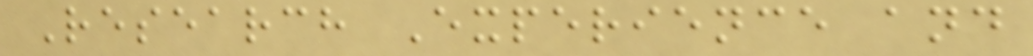Research Experience and
